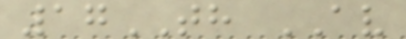17TH AV
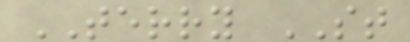TERRY ST
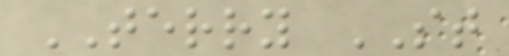TERRY ST
